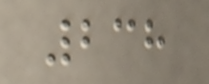238
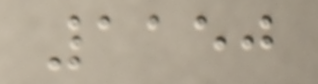1150
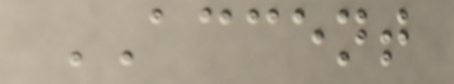ACCENT
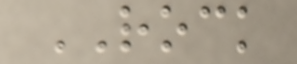ROCK
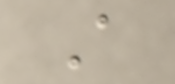A
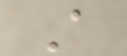A
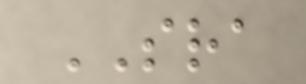SRA
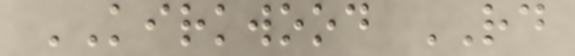KIRKWOOD RD
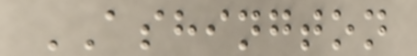ASHINGTON
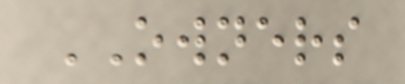OWNERS
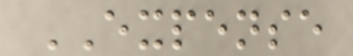EXPENSE
